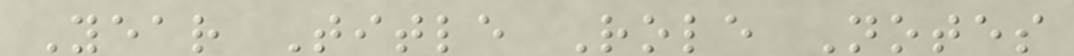Year Title Role Notes
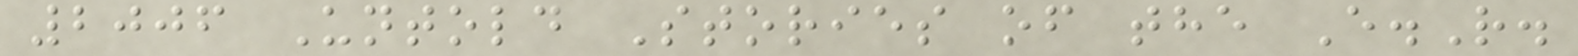2006 Untold Stories of the E.R.
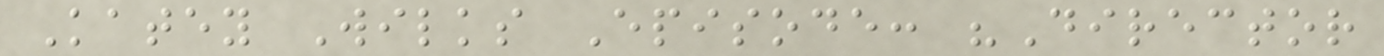Katey Wilks Episode: "Director
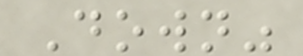Down"
